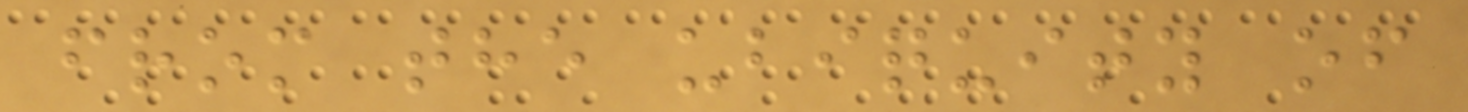from the ubiquity of
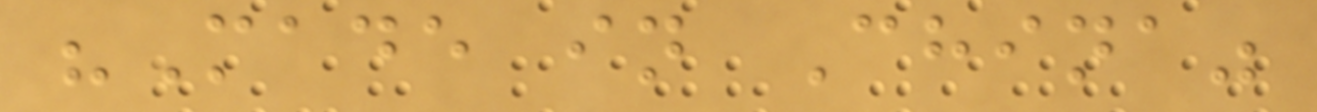"Made in China"
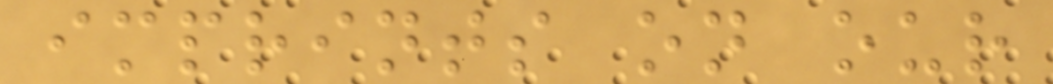imprints on our
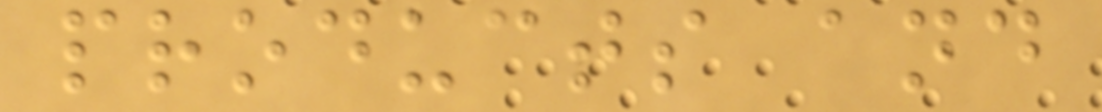products and
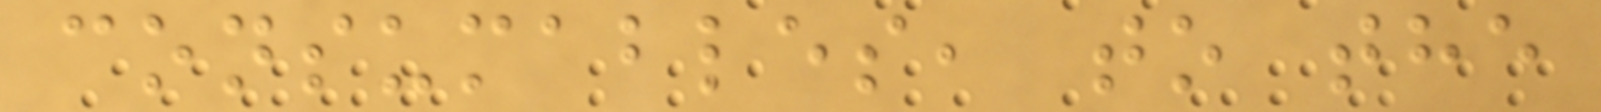consumables, to the
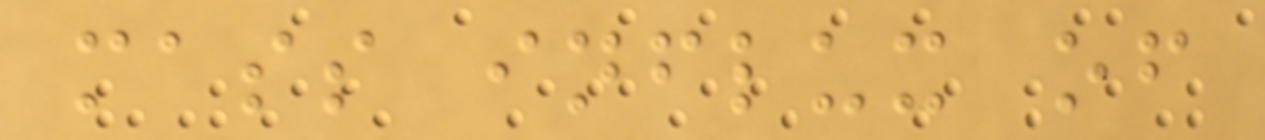mass influx of
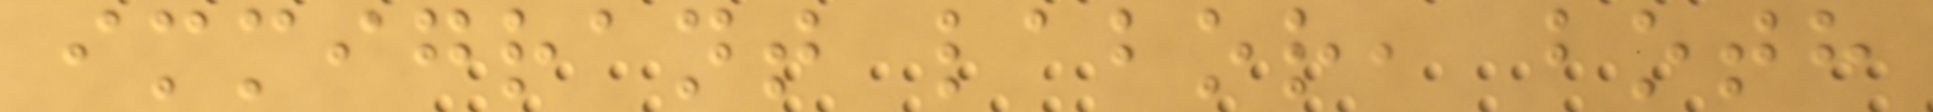immigrant labor, both
